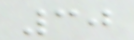30
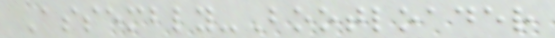Assembly-Bootloader
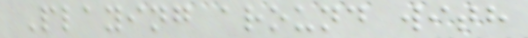Playing around with
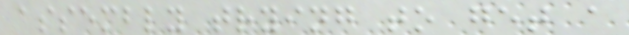assembly trying to get a
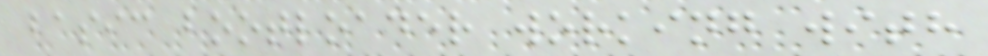basic bootloader working with
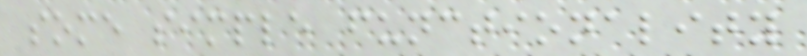some simple functionality
